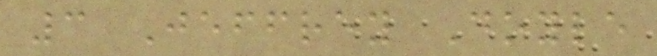3 Jeffrey Doyle
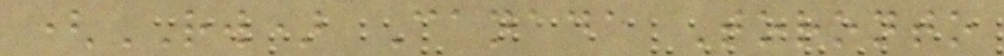(RW) Canada Toronto
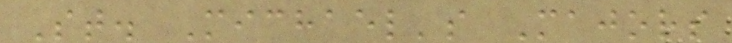St. Michael's Majors
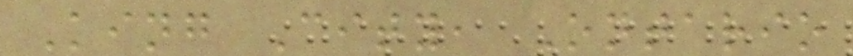King City, Ontario
